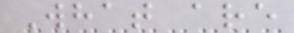What are
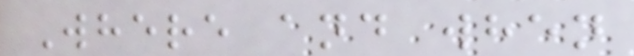Where and when
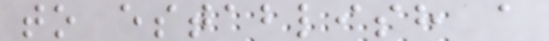to establish a
